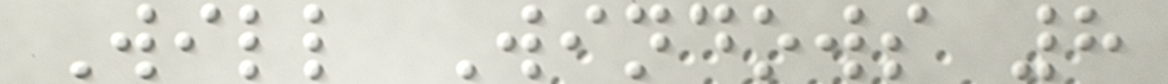Will Windows 8
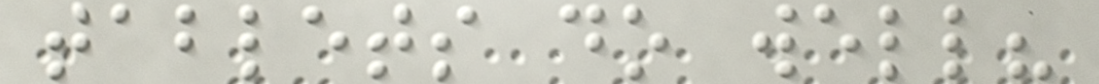tablets do well?
